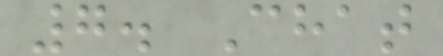7. Chat
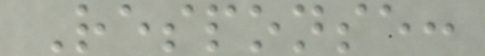Response:
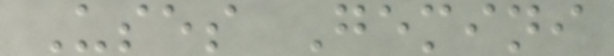Uses Gemini
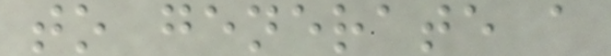to generate a
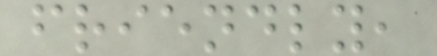friendly,
